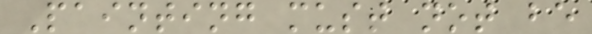Painting must not be
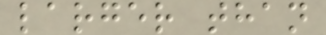larger than
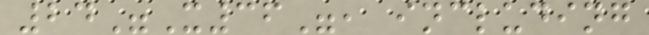24"X36", including
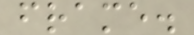frame.
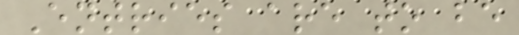Entries are to be
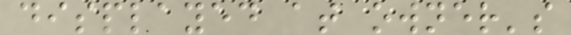displayed at owner's
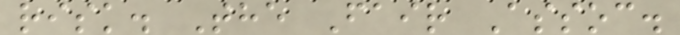risk. The Fair Assoc.
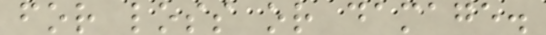for loss or damage.
